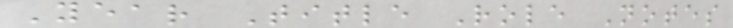Year Title Role Notes
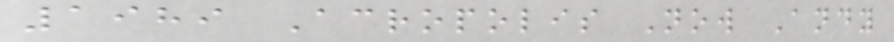1989 Acropolis Now Andy
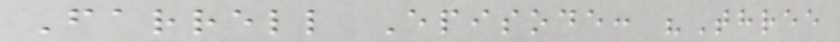Farrell Episode: "Three
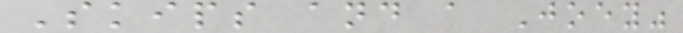Skips and a Joey"
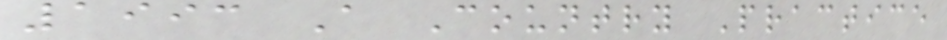1993 A Country Practice
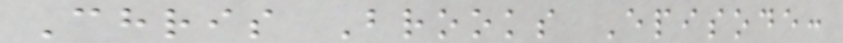Chris Brooks Episode:
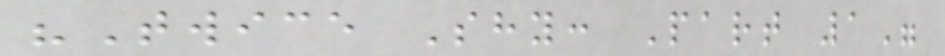"Twice Shy: Part 1"
